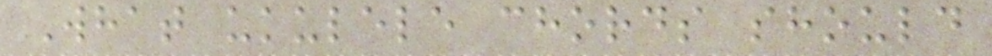What ukulele chords should
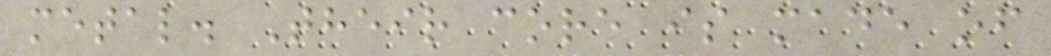metal. Their core is made of
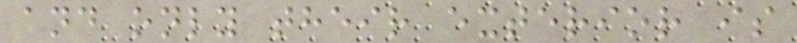and only their exterior is
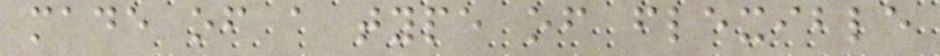made of a type of flexible
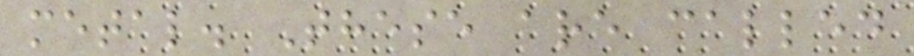metal. These are called
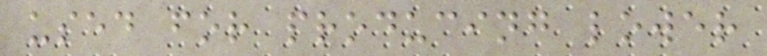used for producing lower
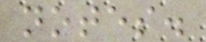notes.
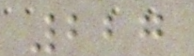227
